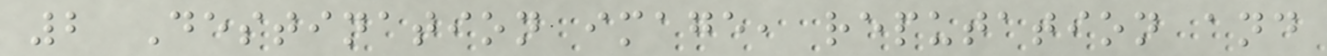2 Destination image, reputation and
